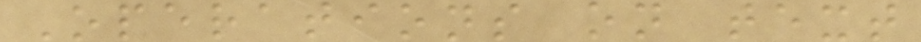Operations on text
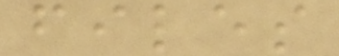files
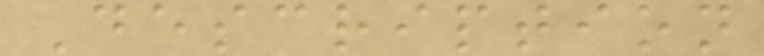Description
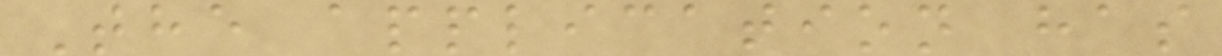The application has
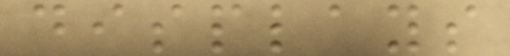displays
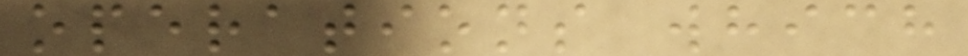operations which
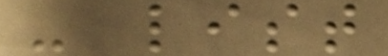- list
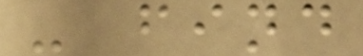- find
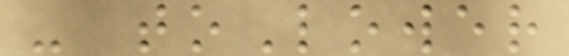- toLower
